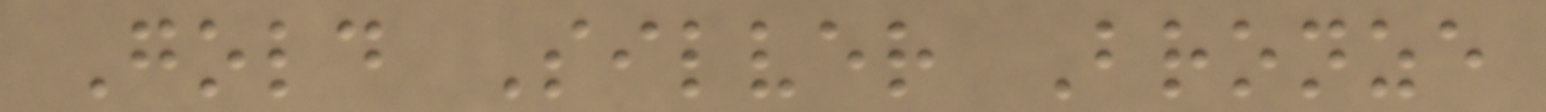Gold Silver Bronze
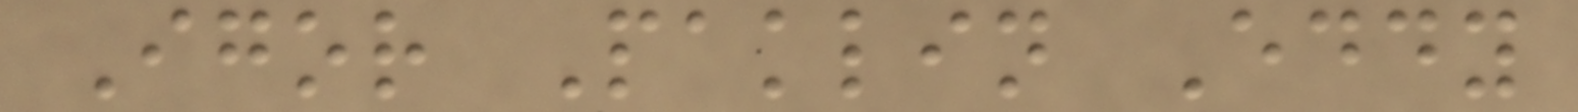Igor Paklin Eddy
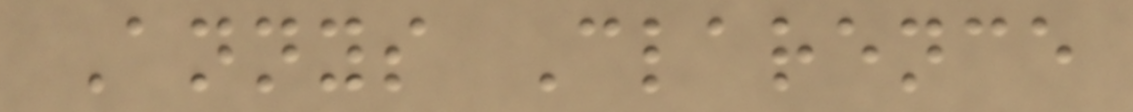Annys Clarence
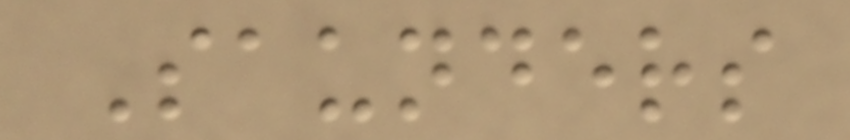Saunders
